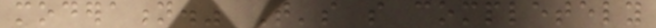moderation." That's so completely
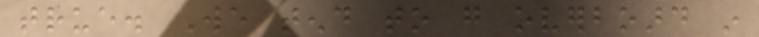true. We tend to go overboard in
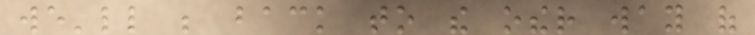we'll be back to the other way of
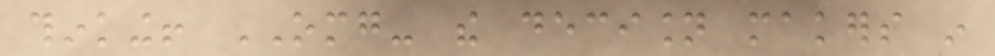thinking! OMG- the decision makers in
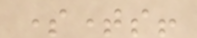sometimes!
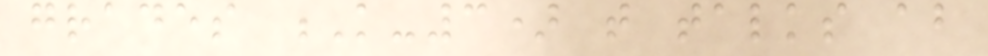grades K-3) that talks about
